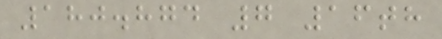180.874 7 16th
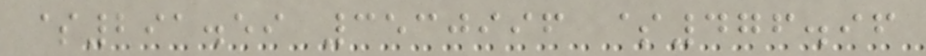$291.59 3530996 $476.96
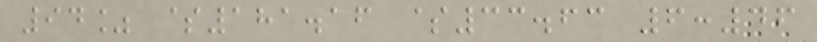94% $181.16 $33.63 6:46
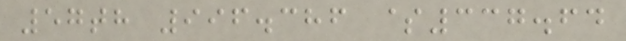57th 996.386 $337.64
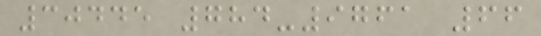30445 784-9761 66
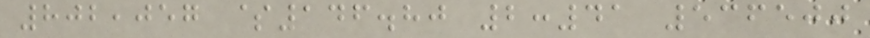802,057 $146.80 2:41 536500
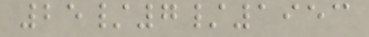25/7/1953
